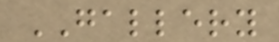GALLERY
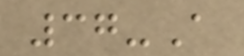37-A
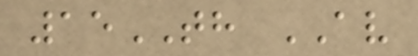15TH AV
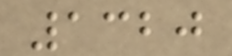1320
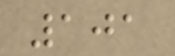101
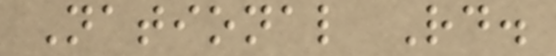National Rd.
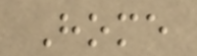Home
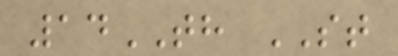14TH ST
